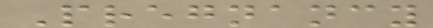Pregnancy
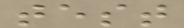test
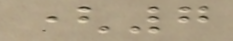(7
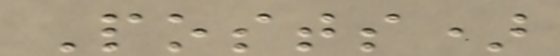Posts)
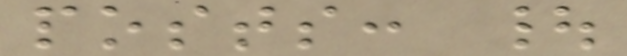posts: |
